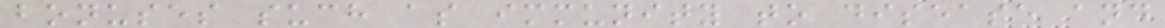bonuses such as immunity to disease and
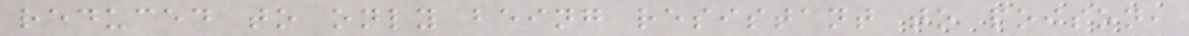reduced to only being resistant to poison,
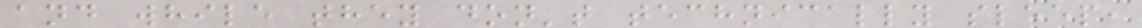and while they don't technically sleep,
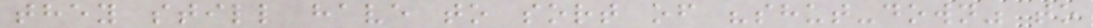they still have to sort of "shut-down" to
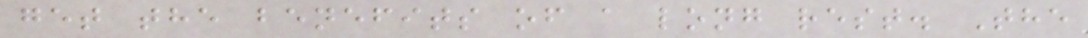get the benefits of a long rest. The
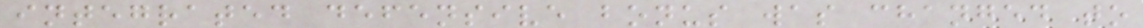integrated defensive bonus was changed to
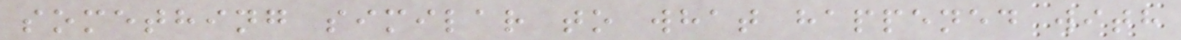something similar to what happened with
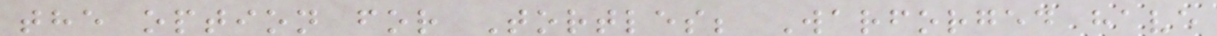the option for Tortles; Warforged have
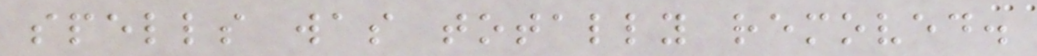spells was totally removed.
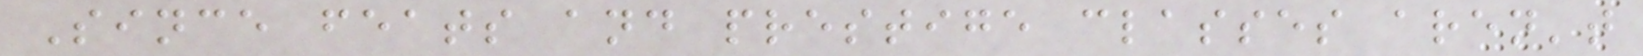Since feats and prestige classes aren't
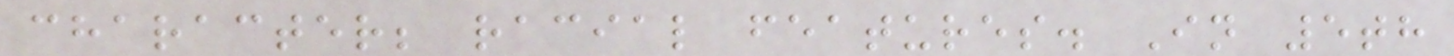character; racial features. In 5th
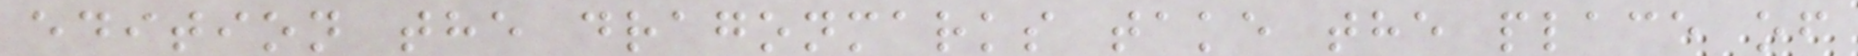edition the dragonmarks take the place of
